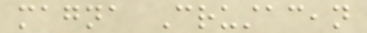magna Crustacean
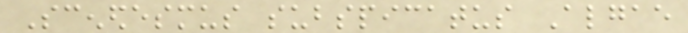Scenedesmus subspicatus Algae
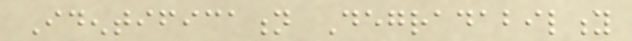Identification Degradability
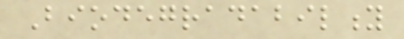Biodegradability
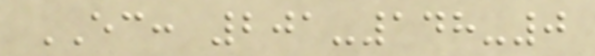EC: 201-148-0
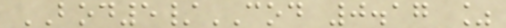BOD5/COD 0.17 %
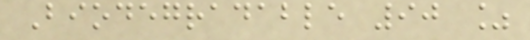Biodegradable 90 %
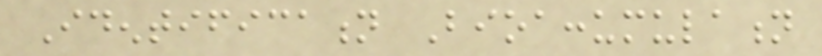Identification Bioaccumulation
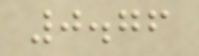0.76
